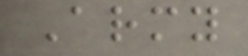Army
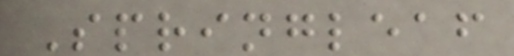Springleaf
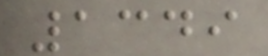1349
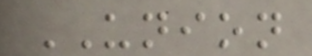UNION
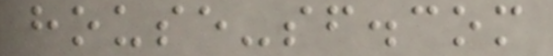house-sf.com
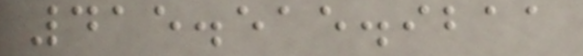415.515.9211
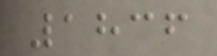1836
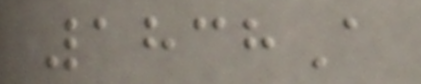1838A
